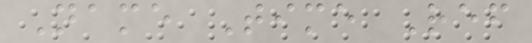Name Time Ref
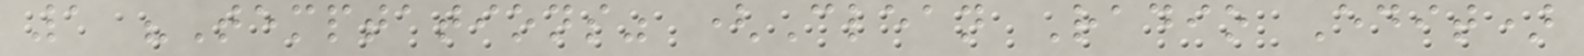1 "Temptations" (Clean Radio Edit)
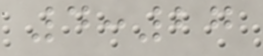4:27
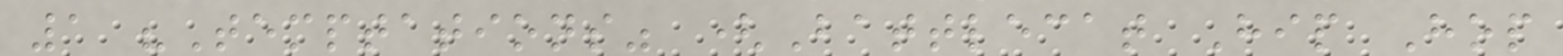1 "Temptations" (Battlecat Hip Hop
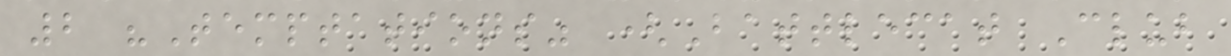2 "Temptations" (Battlecat Club
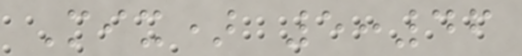Mix) 5:46
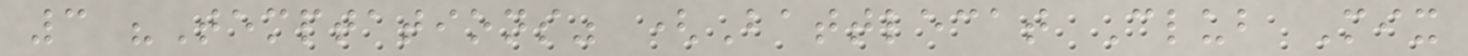3 "Temptations" (Battlecat Club Mix
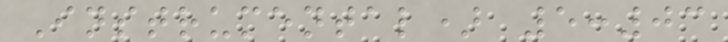Instrumental) 5:03
